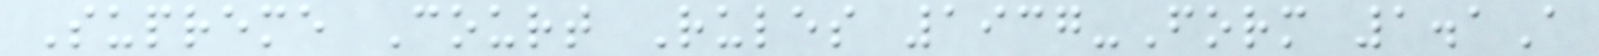Supreme Court Rules 1937-Form 1.1A
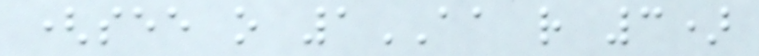(see o 1AA r 3)
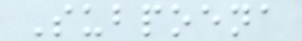Subpoena
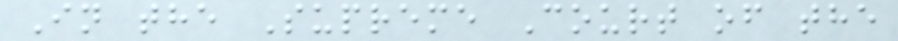In the Supreme Court of the
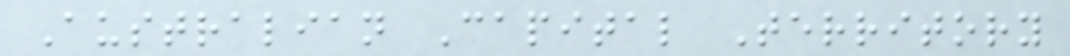Australian Capital Territory
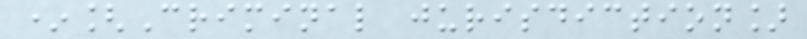*[Criminal jurisdiction]
